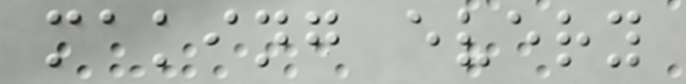making every
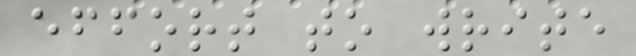effort to write
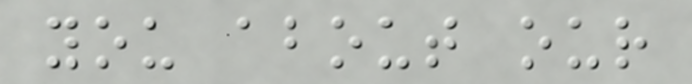you about our
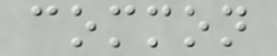common
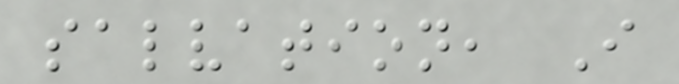salvation, I
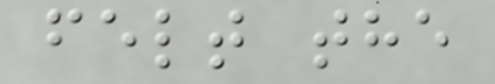felt the
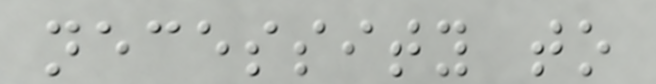necessity to
